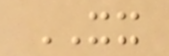XX
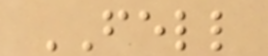FELL
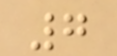7
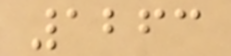1263
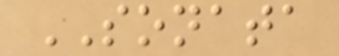SONATA
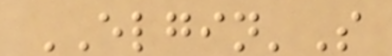ELGIN'S
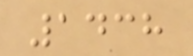1438
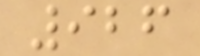926
